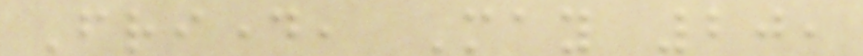Friday, May 20,
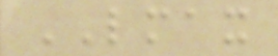LMAX
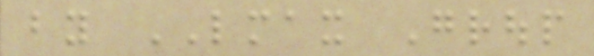by LMAX Group
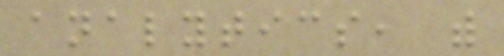analytics, with
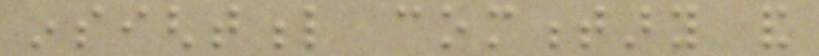insightful commentary and
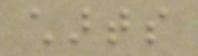charts
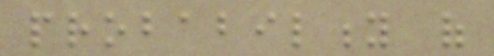probability of
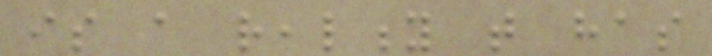is a reality that has
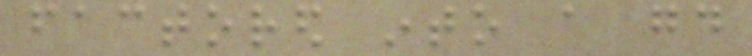factored into a good
